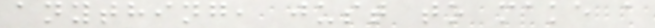anything, just to make a
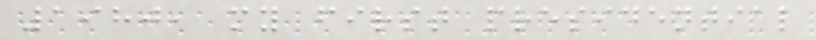1980, my first presidential
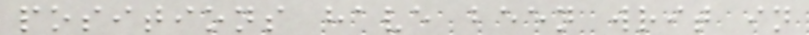positions have been writ in
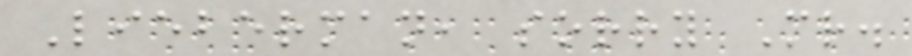Lieberman, sorry Mr.
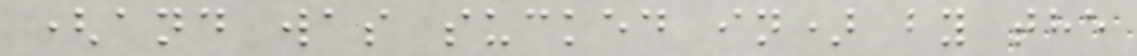(and was sucked in) by the
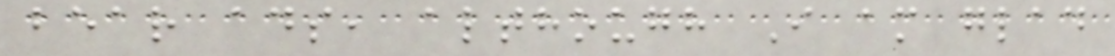bear ads, although I am glad
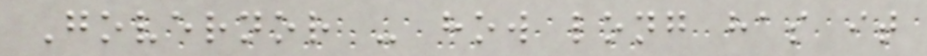Governor - how long has it
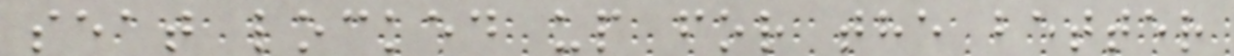seat locked up for the better
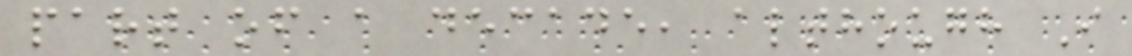part of a decade, although I
